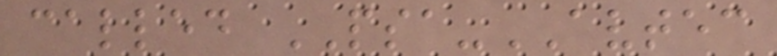called PSA-AVTEC
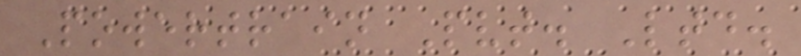Powertrain Pvt. Ltd.
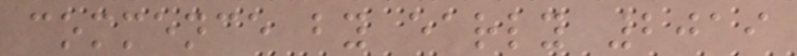commence by early 2019
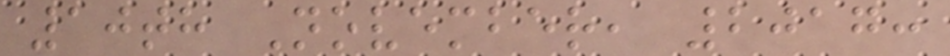10th November, 2017:
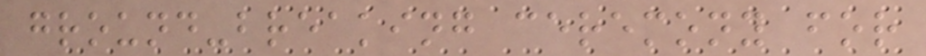ground-breaking ceremony for
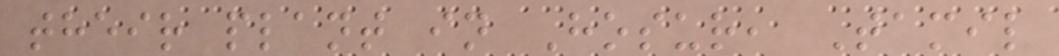their plant in Hosur, Tamil
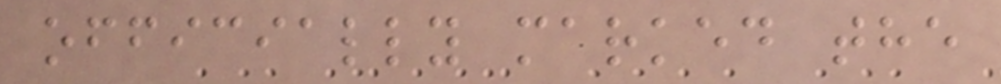officially marked the
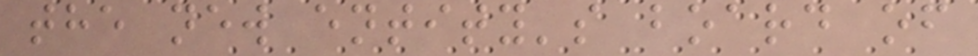the new entity's board of
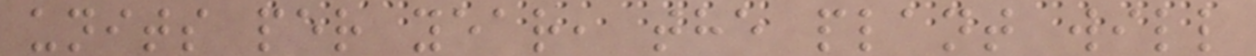units per year, the plant will
